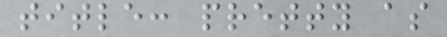title: pretty as
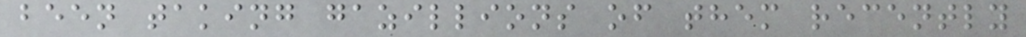been taking gazillions of them recently
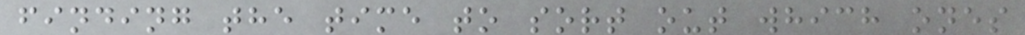finding the time to sort out which ones
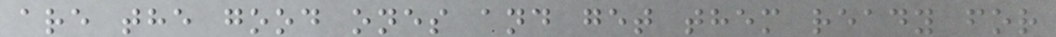are the good ones and get them ready for
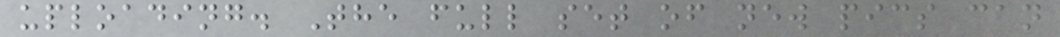uploading. The full set of new pics can
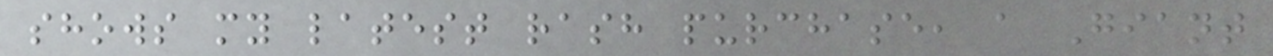shows my latest rash purchase, a Giant
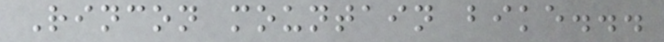Rincon mountain bike...
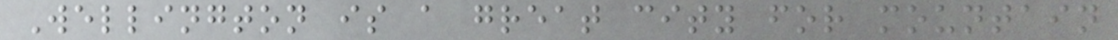Wellington is a great city for mountain
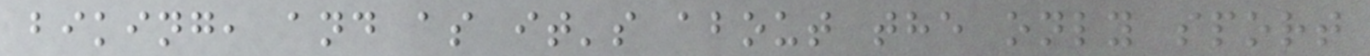biking, and as it's about the only sport
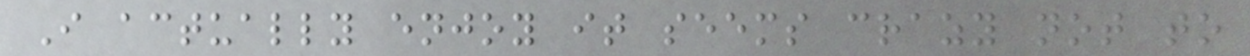I actually enjoy it seems crazy not to
